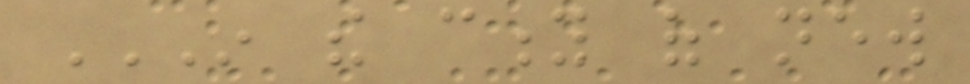IN THE CITY OF NEW
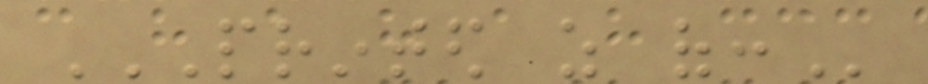PRINTED AS OF:
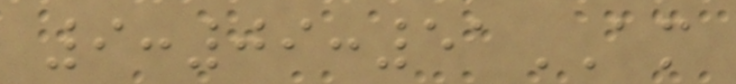9:09:51AM
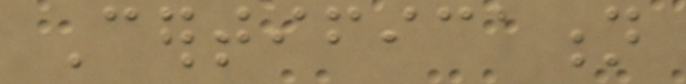Certification
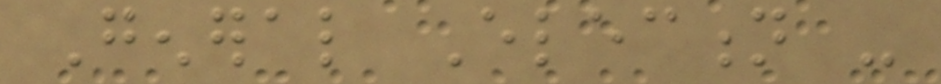General Election -
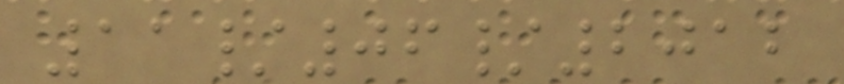11/06/2012
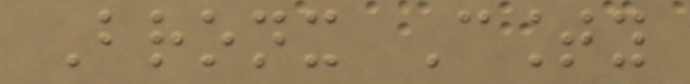Bronx County
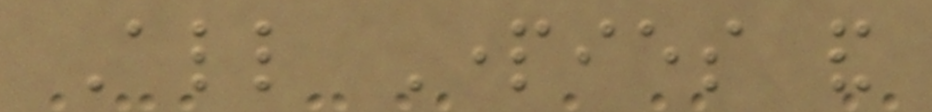All Parties and
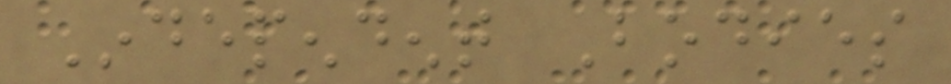Independent Bodies
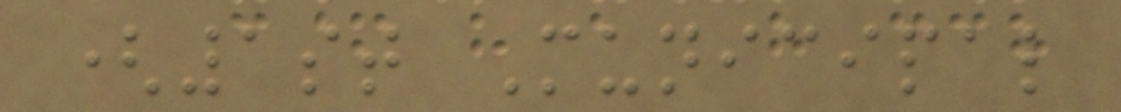(1st Municipal
